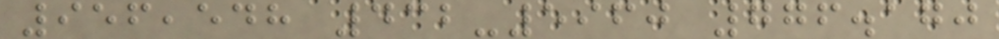956,548 432-5960 776.170
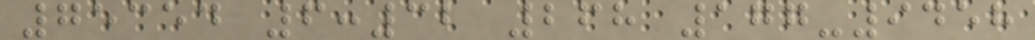75354 6:32 268 177-9458
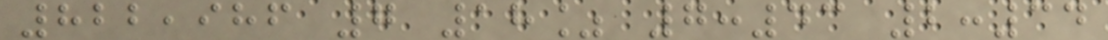822,986 7 18% 7:43 2:34
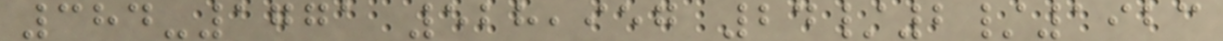384-1771 528,957 24/2/1923
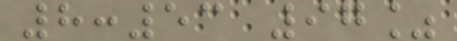8:53 97%
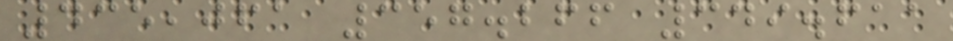435,061 357.266 349.611
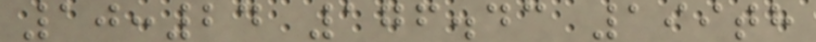10:24 176.43 199th
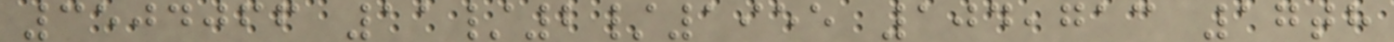3504066 11/2/1955 104,713 17th
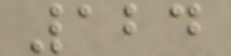124
